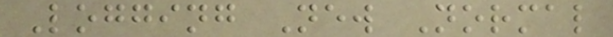Logging New Normal
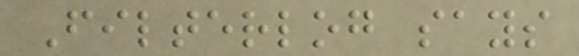Filterlog says
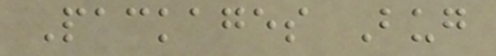Packages Bug
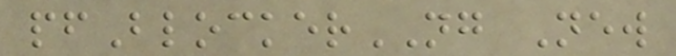pfBlockerNG New
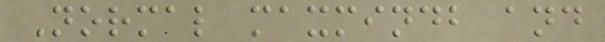Normal maxmindb and
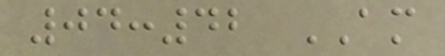04:42 AM
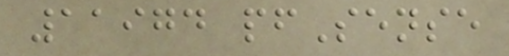11974 pfSense
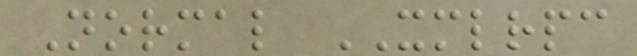Normal XMLRPC
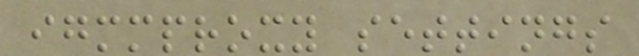igmmproxy settings
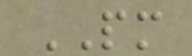PM
